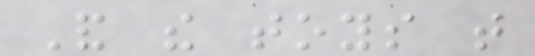And the toys that
